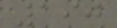190
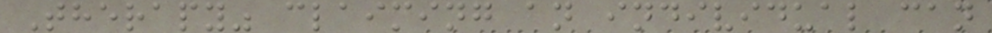Therapy" claiming an individual can
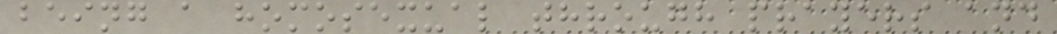being a homosexual through prayers and
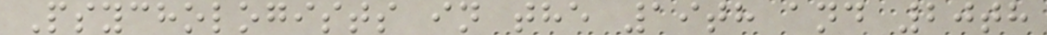Psychologists in the 19th and 20th
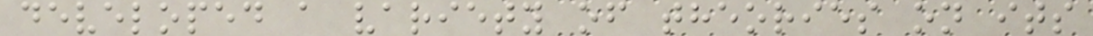developed a variety of theories on its
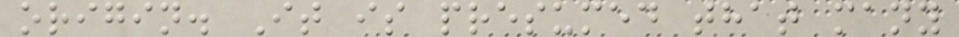origin. It is presumed that many
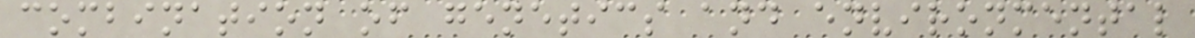combination of genetics and environmental
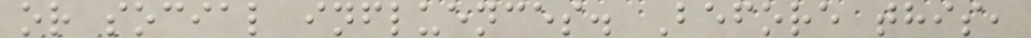or social influences. Before this,
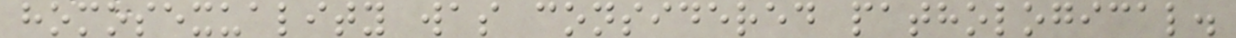homosexuality was considered pathological.
